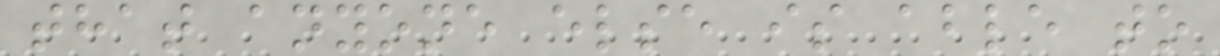that anyone else is able to
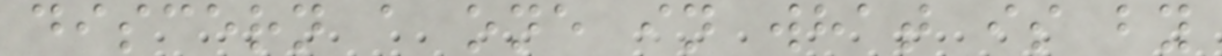discern a one in what is by
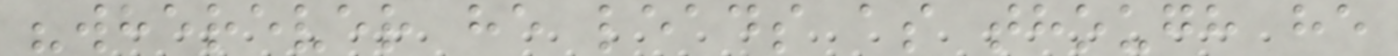"wherever he leads as though he
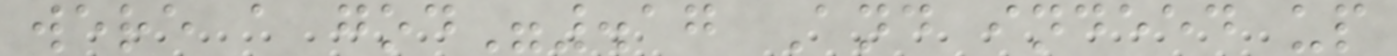were a god".17 And indeed up
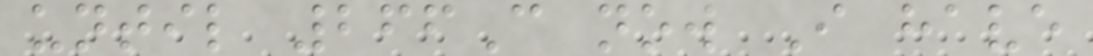until 266C now I have
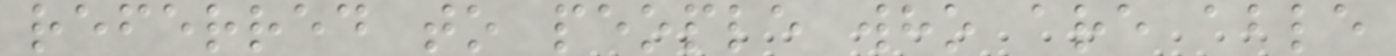referred to people who are able
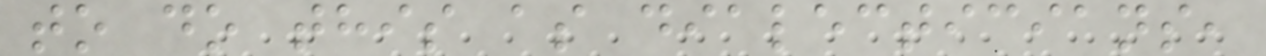to do this as dialecticians,
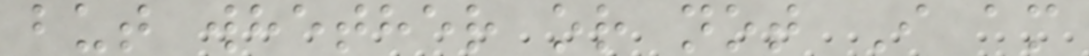but whether or not I am
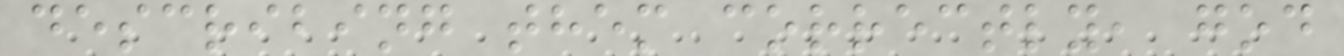describing them correctly, god
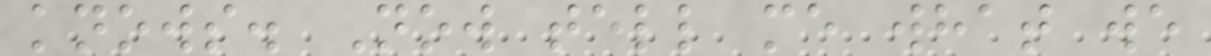knows. Now tell me what we
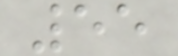55
